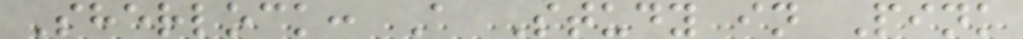Sherlock: A Study in Pink
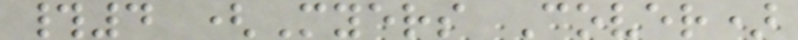#4 (Myers Cover)
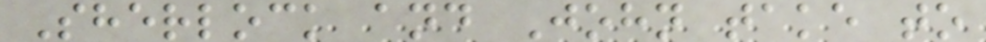Sherlock and John take to
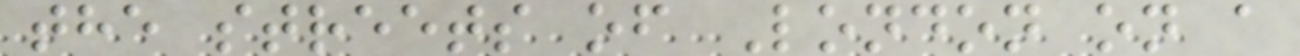the streets of London on a
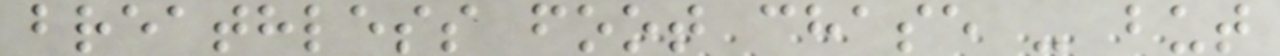breathless foot chase - but
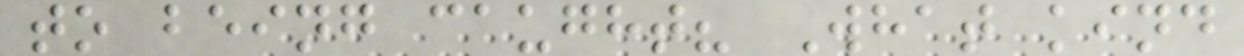to being caught? What kind
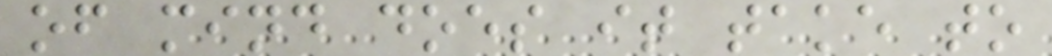of mind does it take to
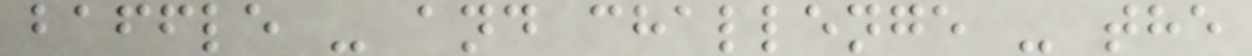baffle - and challenge - the
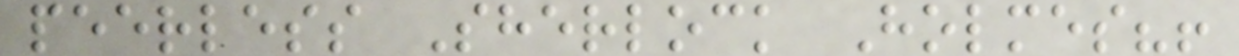peerless Sherlock Holmes?!
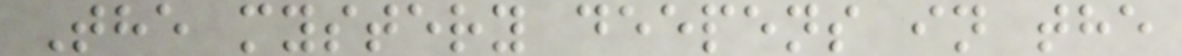The mystery deepens in the
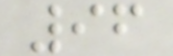96
